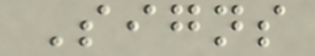Signs
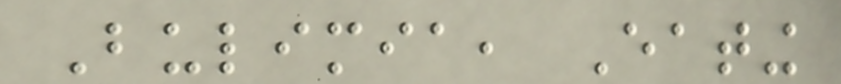Bulimia, Eating
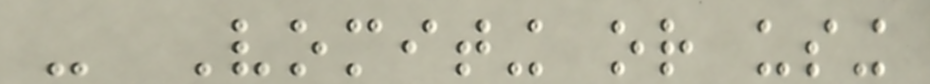- Vomiting or using
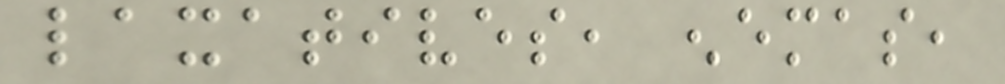laxatives, enemas,
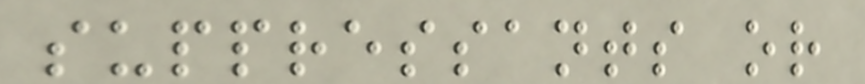suppressants or
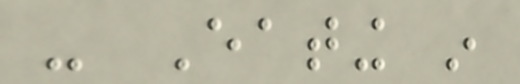- Eating in
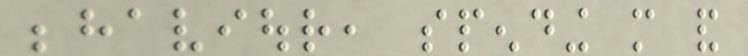behaviour, spending more and
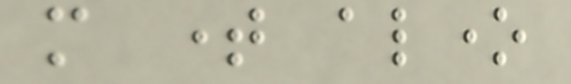more time alone
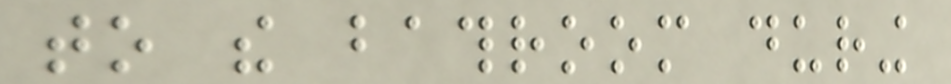to the bathroom during
